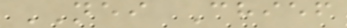NEI Chief
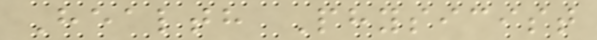Health Physicist
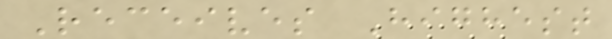Receives Highest
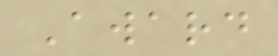Award
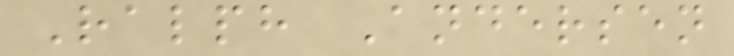Ralph Andersen
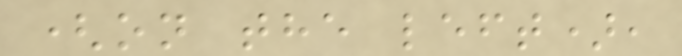(on the left),
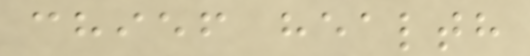chief health
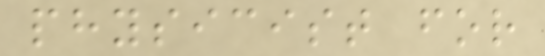physicist for
